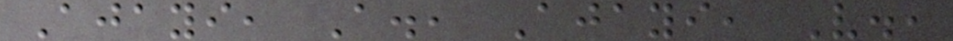Ajayi, A., Ajayi, V.,
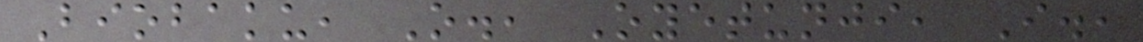Biobaku, O., Oyetunji, I.,
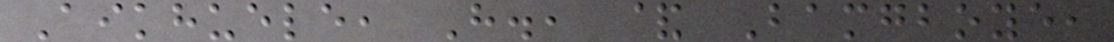Aikhuele, H., & Bamgboye,
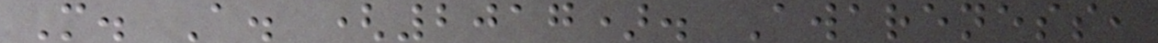M. A. (2017). Awareness,
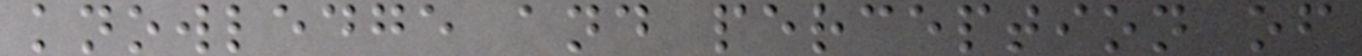knowledge and perception of
